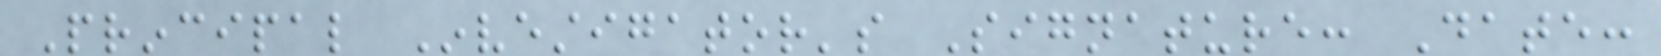Principal Investigator's Signature: Date:
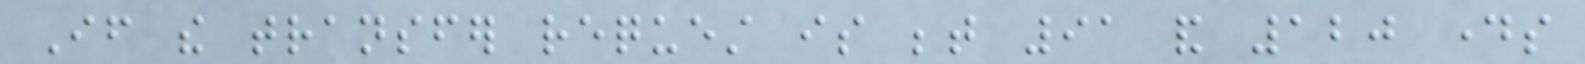If the transfer request is between 91 and 120 days
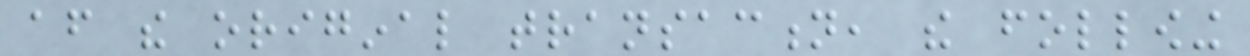after the original transaction, the following
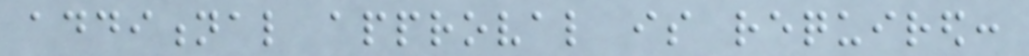additional approval is required:
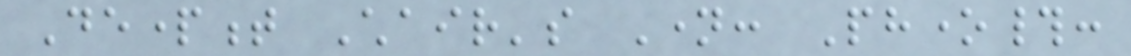Department Chair's Name: Phone#:
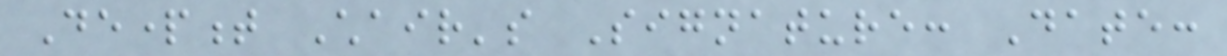Department Chair's Signature: Date:
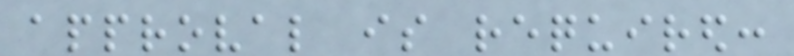approval is required:
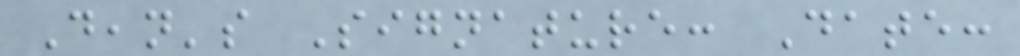Dean's Signature: Date:
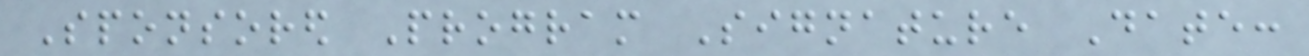Sponsored Program Signature Date:
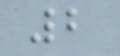2
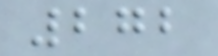272
